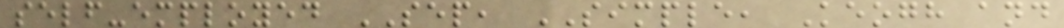self-employed SEP, SIMPLE, Keogh and
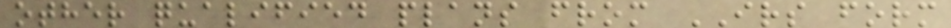other qualified plans from IRS form
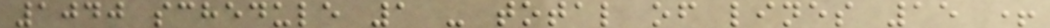1040 schedule 1 - total of lines 15 +
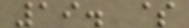19. $
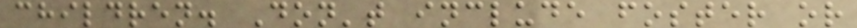children. Don't include foster or
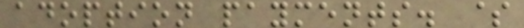adoption payments. $
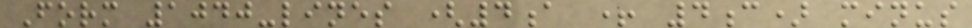Form 1040-lines (4a + 4c) minus
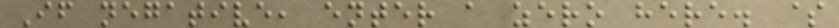If negative, enter a zero here. $
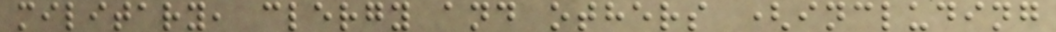military, clergy and others (including
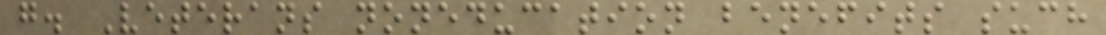g. Veterans noneducation benefits such
